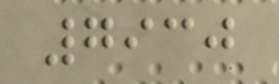7930
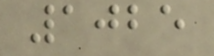1025
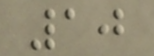10
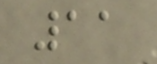11
